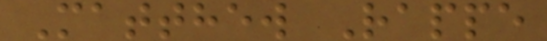Matthew Rappe
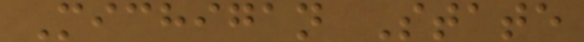Michigan State
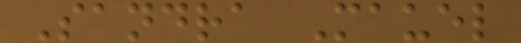Sandra Mauel
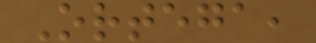Ortega,
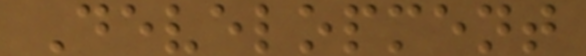Development
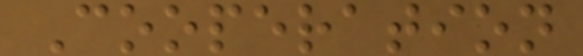Cooperation
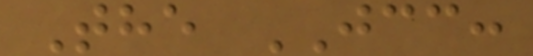The JCC:
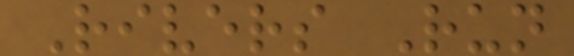Rivers Run
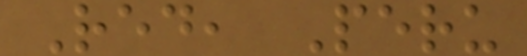Red, Peru
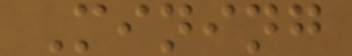Mining
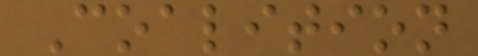Coalition
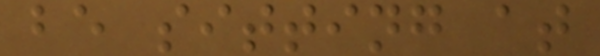be sitting at
